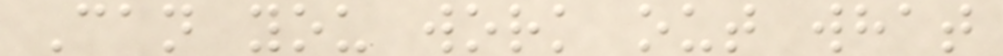Can you work out what
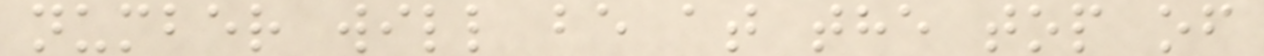number will be at the top of
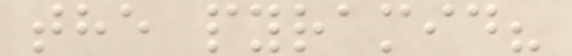the pyramid?
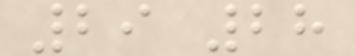29 28
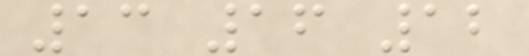13 16 12
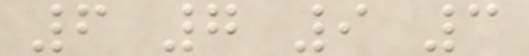6 7 9 3
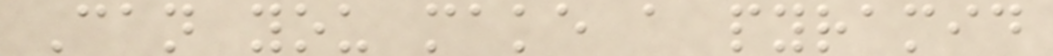Can you make a pyramid
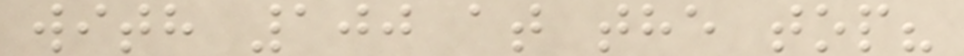with 100 at the top?
